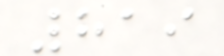819
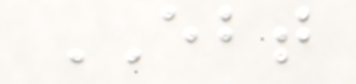EBT
